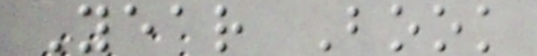Year Book
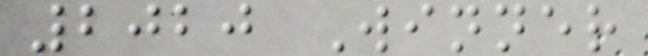2020 Winner
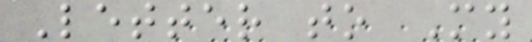Letter to My
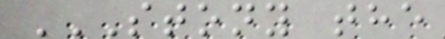STONY THE
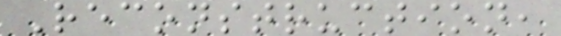Reconstruction,
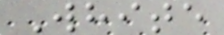White
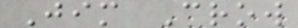Jim Crow
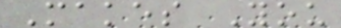Makes You
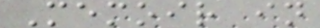Memoir in
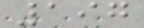197
